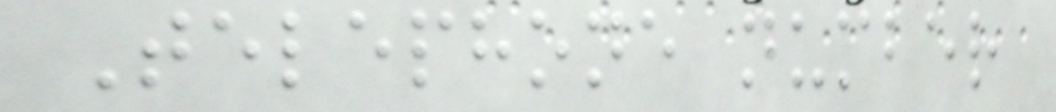Telephone number
